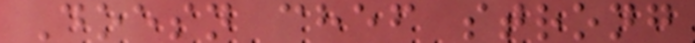Doesn chef strong
